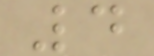4
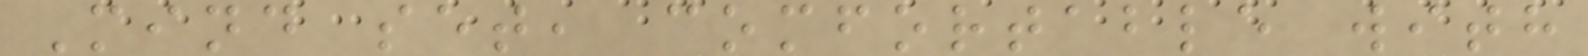Mind set, comfortable with
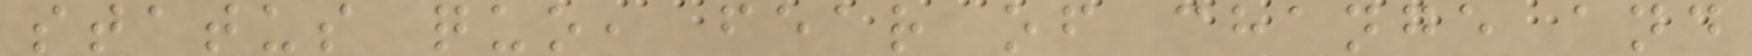status quo, fear of change and
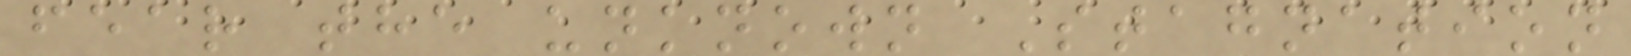fear the unknown Stagnation
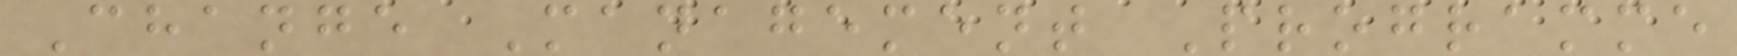Change Management Programme
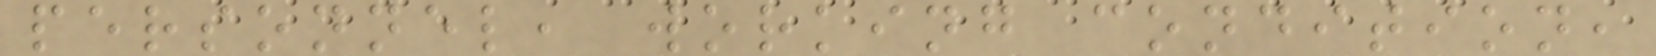personnel, working condition,
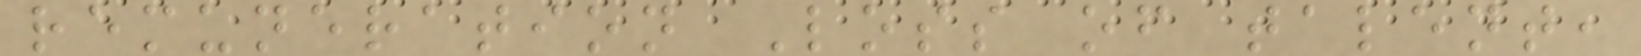remuneration Loss of talent,
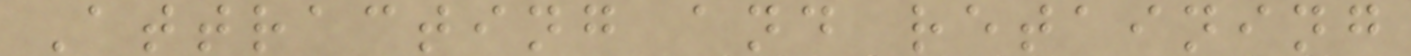Attracting and retaining
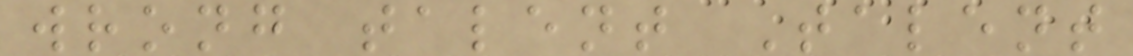wrong talent Talent
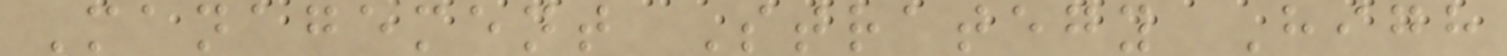Management Strategy High
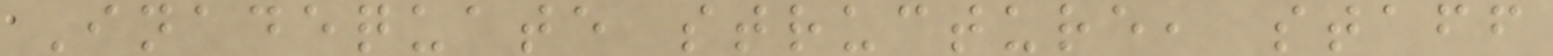Inadequate structure, staff
